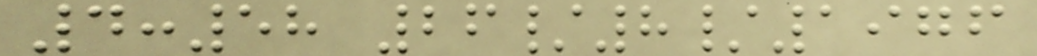4:58 26/8/1976
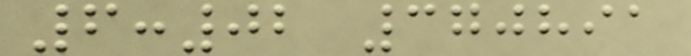6:02 370891
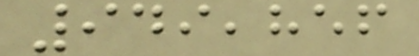949,856
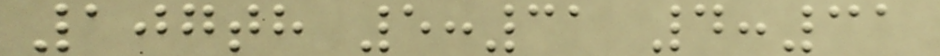107th 5:31 4:31
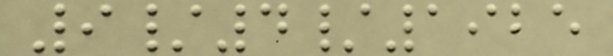9/4/1925
